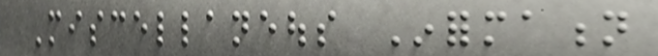Miscellaneous Information
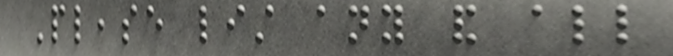Please list any and all
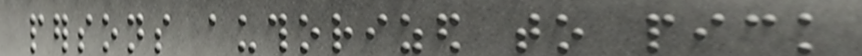persons authorized to pick
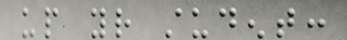up your student:
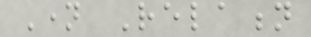Name Relation
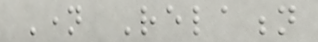Name Relation
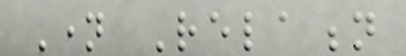Name Relation
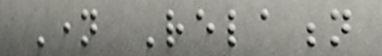Name Relation
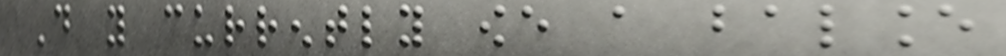Do you currently owe a balance
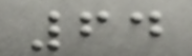64
